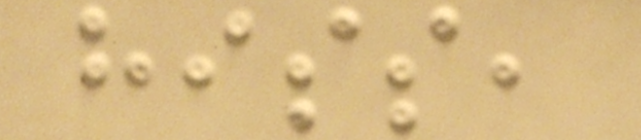hiss,
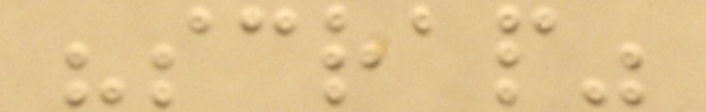"scrap"
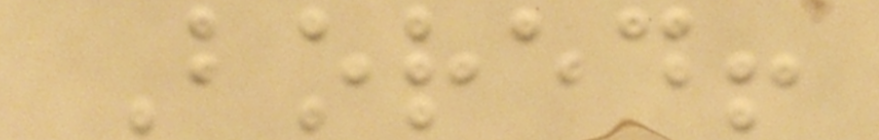Bored!
